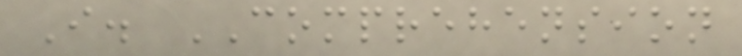I. COMPREHENSION
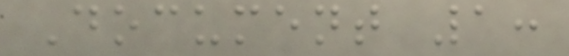Document 1:
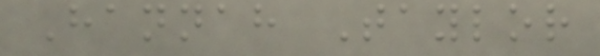Hannah Taylor
